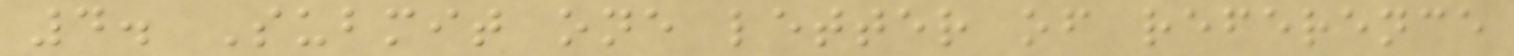4. Submit one letter of reference
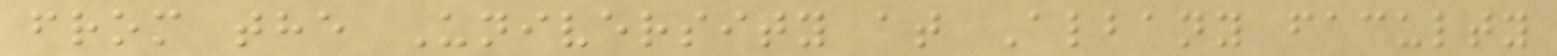from the University at Albany faculty
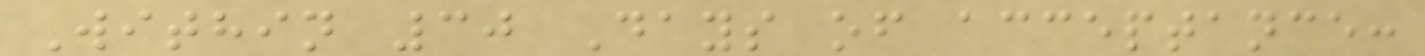Within 30 Days of acceptance:
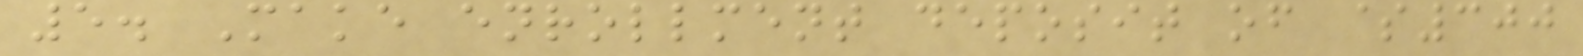5. Make enrollment deposit of $300
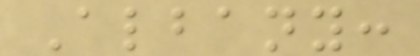Albany:
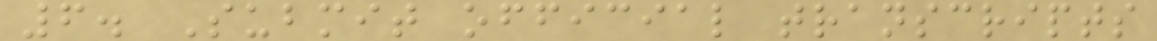6. Submit official transcripts
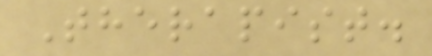Therapist.
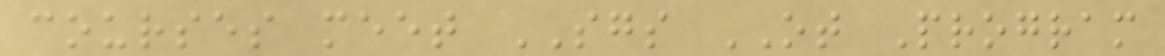courses meet SGS OT Program
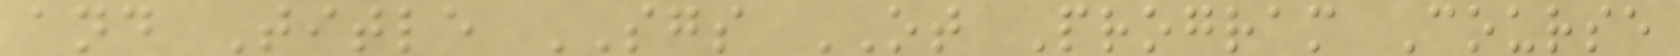and Title SGS OT Program Course
